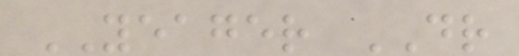YEAGER DR
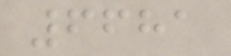6681
